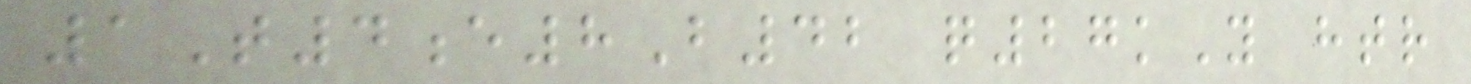1T4e8B42 q27kY htr
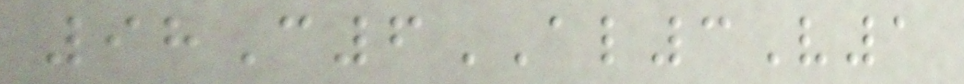98C6AL3V1
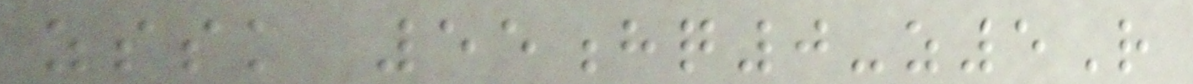zssk 55hq0-z5R
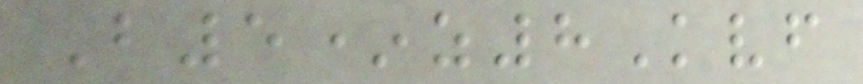B5*z8Kvf
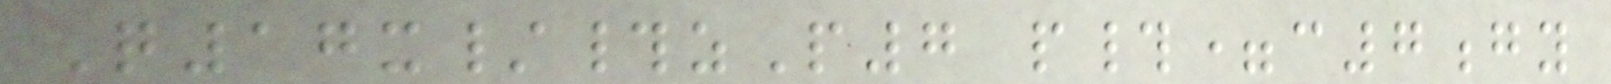Q17x/#zP7 p#=c7gy
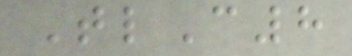TlC8
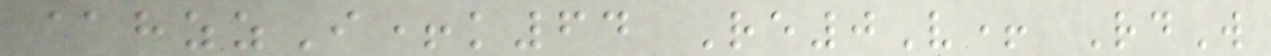@hzzI+k64 Re0V+ RdW
